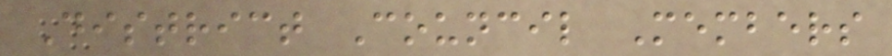District Council Members
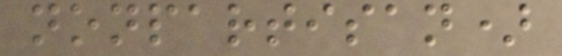nonpartisan)
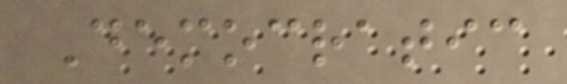Democratic
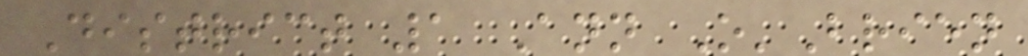District 1 Ann O'Brien
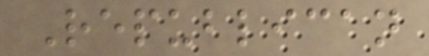Republican
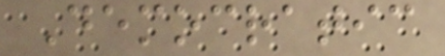Democratic
